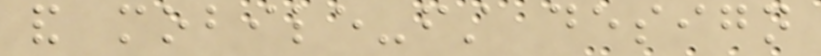and mobile-first design
